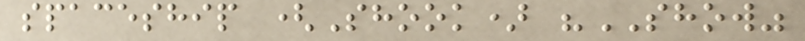spaceship (Shook) "SHOW"
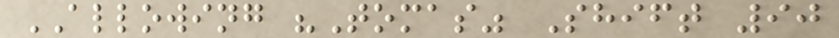ALLOWING "Tomas" Shift 90
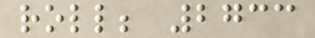roll; 2733
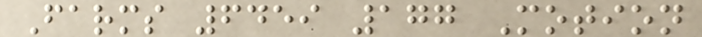Farms 6459 177 Motion
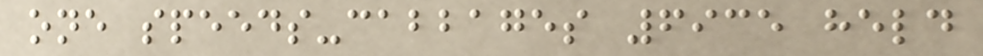one speeds-cabbages 6935 held
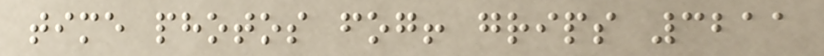time photos fog! grips 3211
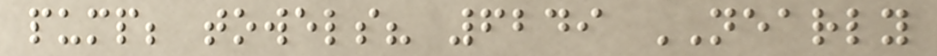pump; towels? 6249 NEARLY
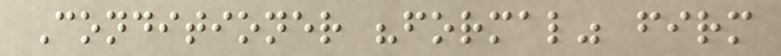Conditioner "formal" firm
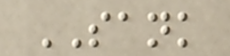SANK
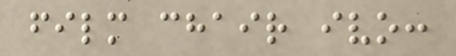film chair ivo:
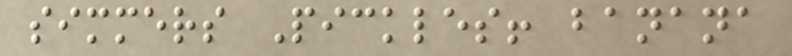simmers Pickles! banana
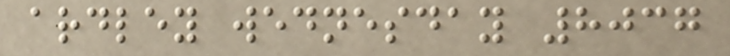ardley wednesday 8037
